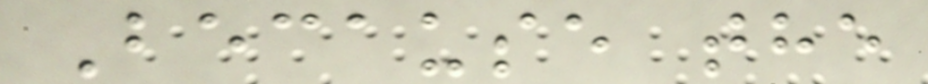Because the
